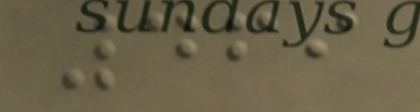469
